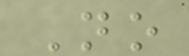No
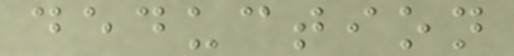deduction
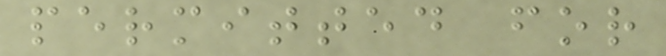permitted for
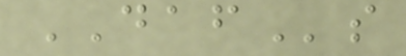DAFs
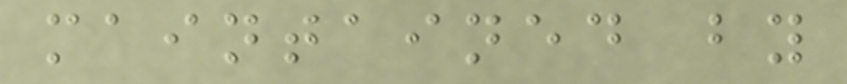maintained by
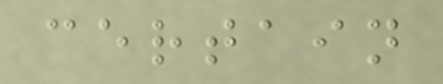certain
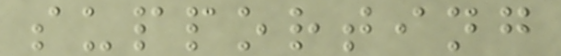supporting
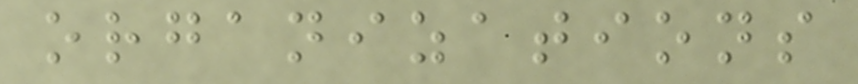organizations
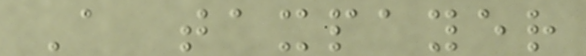A taxpayer
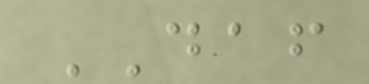DAF
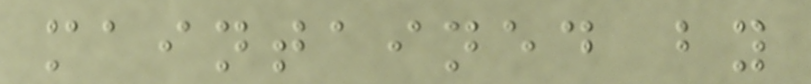maintained by
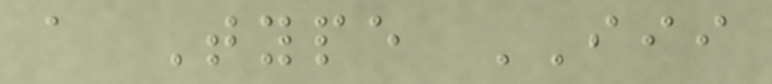a Type III
